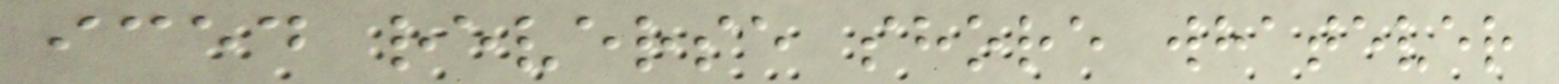iced reverse shore whatever
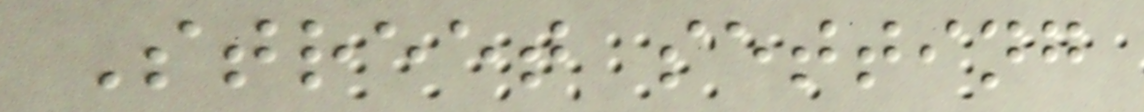Street setting
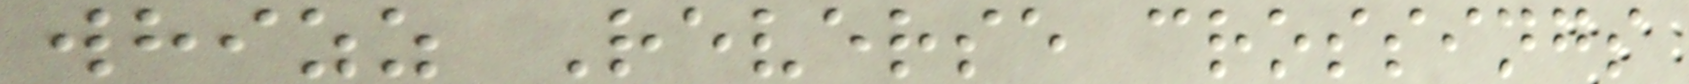whizz Reverse crossings
